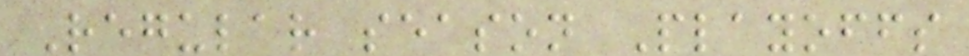Regular season Playoffs
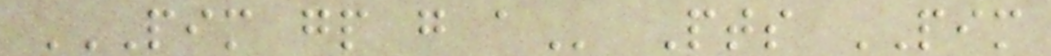PIM GP G A Pts PIM
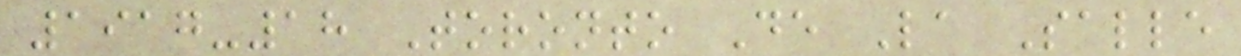1917-18 Toronto De La Salle
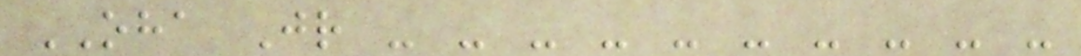OHA Jr - - - - - - - - - -
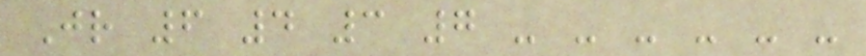Jr 6 4 3 7 - - - - - -
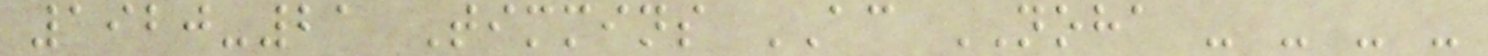1920-21 Timmins AC NOHA - - - -
